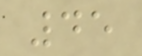45
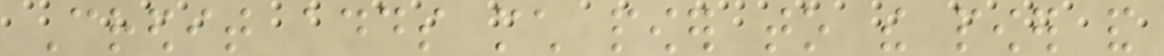Credit adds much power to the power and
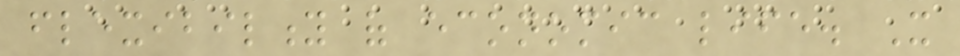flexibility of economic life. It
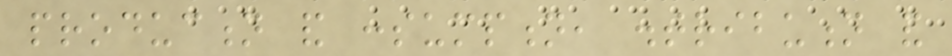production and consumption, distribution and
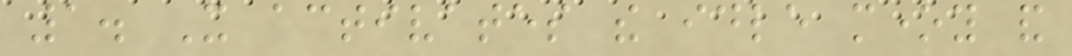1. It activates the idle money and
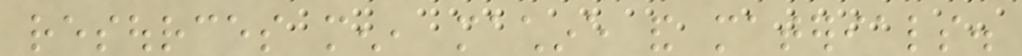resources men, machine and materials.
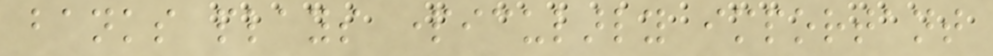banks plays particularly important
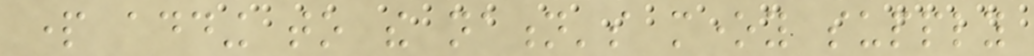part adding to the nation's money supply
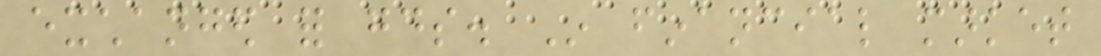exchanged for goods. In financial market
